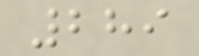289
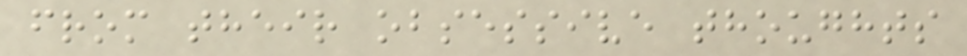from their obsessive thoughts
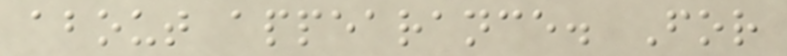about appearance. For
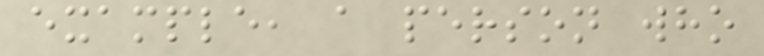example, a person who
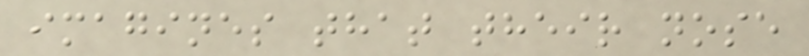imagines that their nose
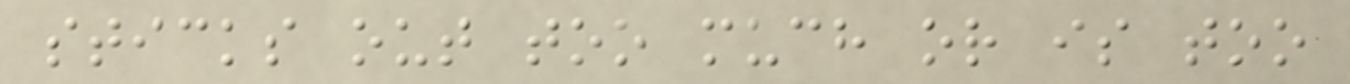sticks out too much or is too
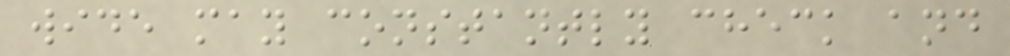wide may constantly check and
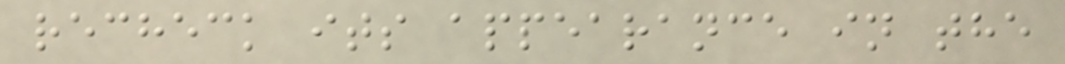recheck its appearance in the
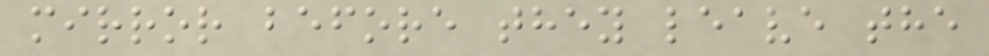mirror before they leave the
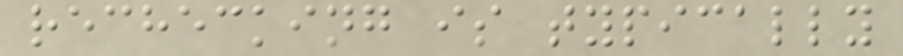rechecking is typically
